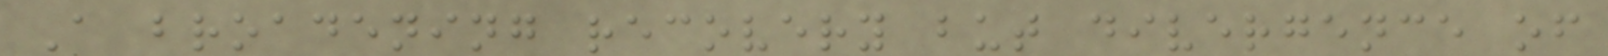A broadening recovery but divergence of
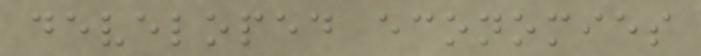developed economies
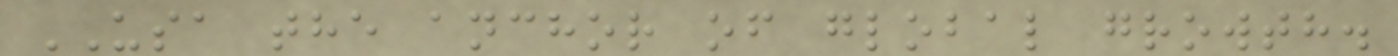USA the anchor of global growth.
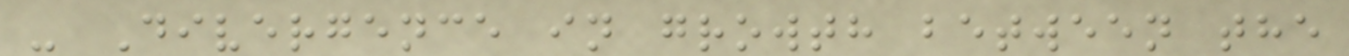- Divergence in growth between the
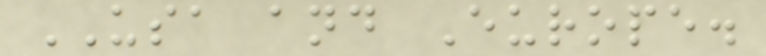USA and Europe.
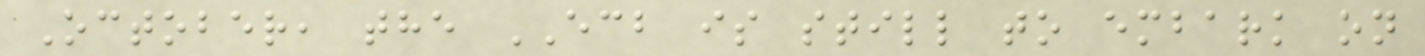October, the ECB is still to embark on
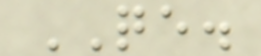QE.
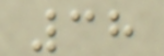38
